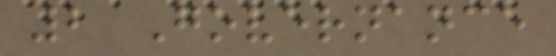2 Governance
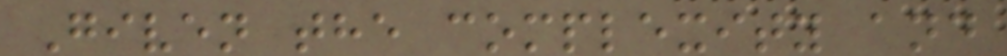Given the complexity and
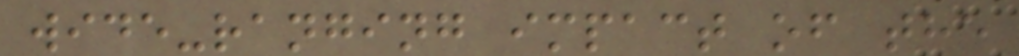wide-ranging impact of the
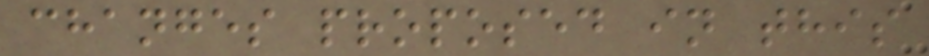changes proposed in this
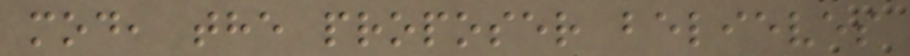mod, the proposer believes
